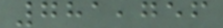781,756
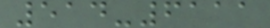514-6111
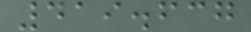419.637
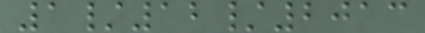1/12/2013
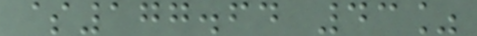$177.64 43%
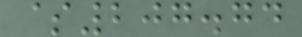$207.74
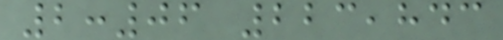2:06 223,843
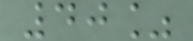40%
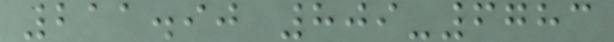211.90 809-6783
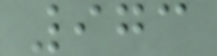973
